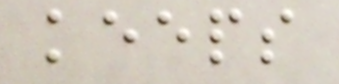keeps
